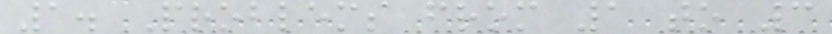1. Problems from 1 to 3
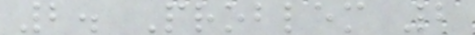2. Problem 2
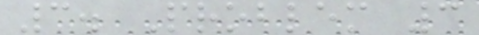3. Problem 3
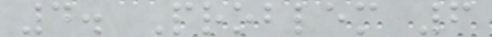4. Problem 6
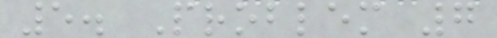5. Problem 7
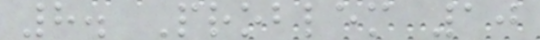8. Problem 10
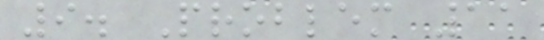9. Problem 11
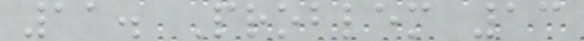11. Problem 13
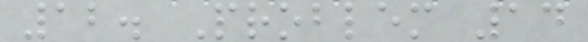12. Problem 14
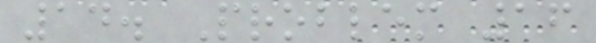14. Problem 16
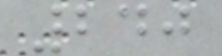240
